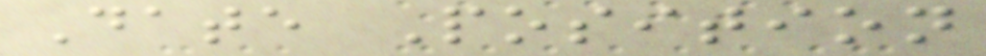Date Position
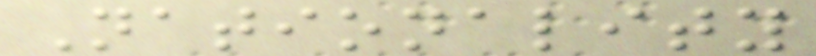Nationality
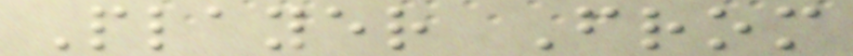Player From
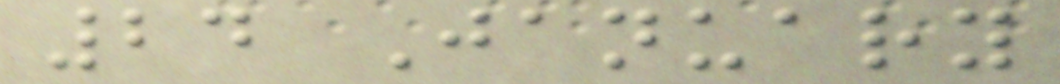24 January
